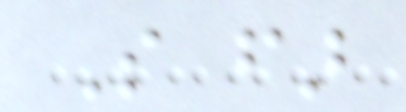So far
